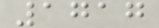1717
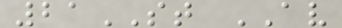21ST AV
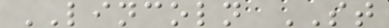LINCOLN ST
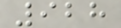928
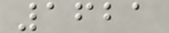1621
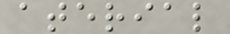aterial
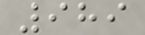989
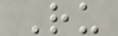Ru
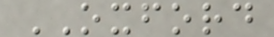OXFORD
